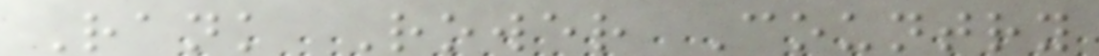Rank Rower Country
